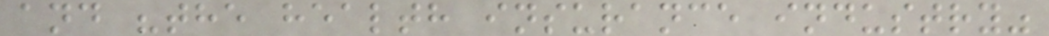and "the health insurance industry"
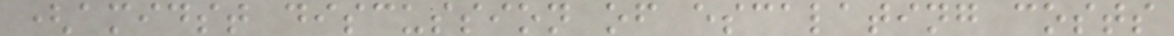(amidst discussion of escalating costs
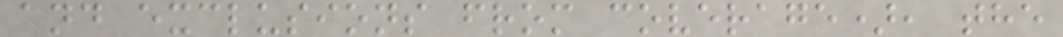and exclusions from coverage), the
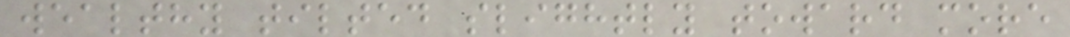wealthy tilted slightly toward more
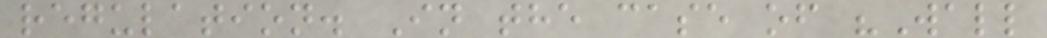regulation. In the case of "Wall
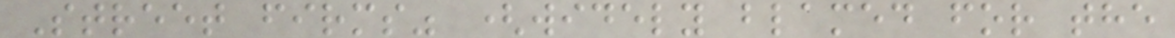Street firms" (widely blamed for the
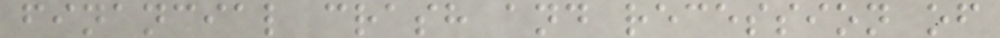financial crash and recession of
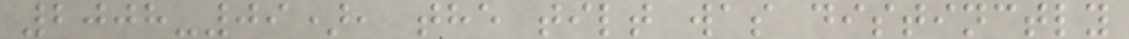2008-09), the tilt was distinctly
